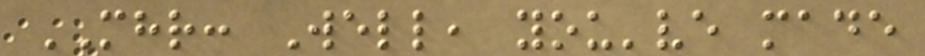MHR: Well, you've made
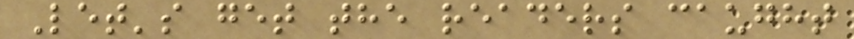Let's get the readers caught
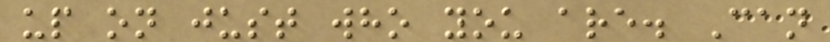up on just who you are. Can
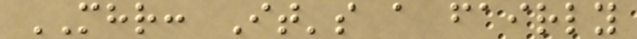MHR: It's a fairly
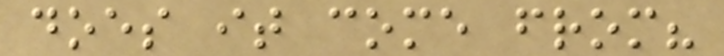does it come from?
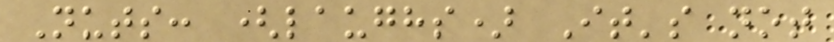Nuts: (laughs) It's not
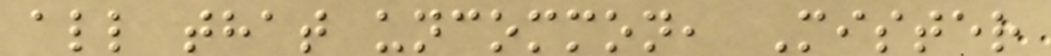all that uncommon, Mister
